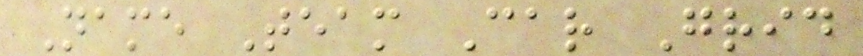Name Team Car Grid
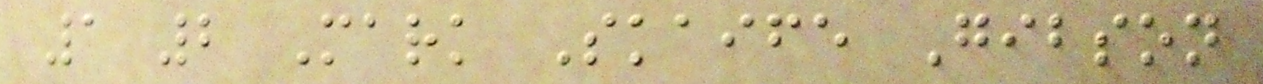1 2 Mark Skaife Gibson
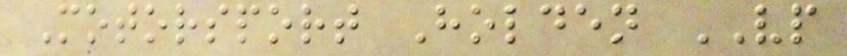Motorsport Holden VP
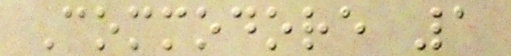Commodore 1
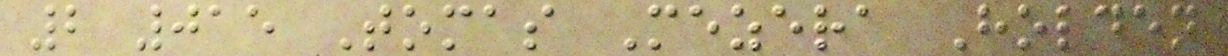2 015 Tomas Mezera Holden
